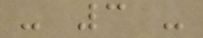- 3 -
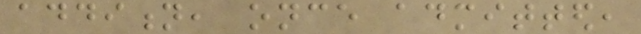addition, once admitted,
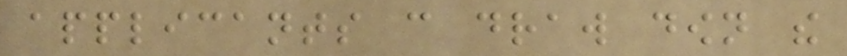applicants can draw down the
